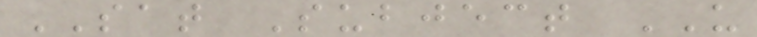SAT Subject US
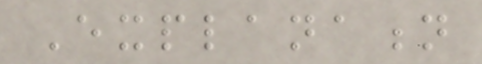Explanation
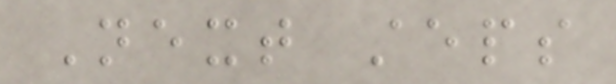Next steps
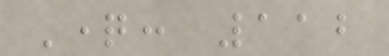Question: 112
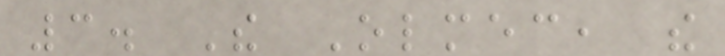3. The Olmec, the
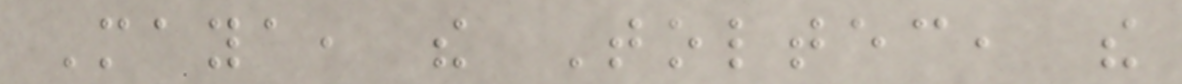Maya, the Toltec, the
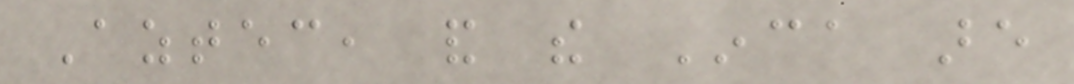Aztec, and the Inca are
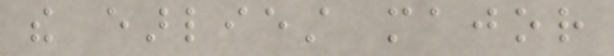the earliest major
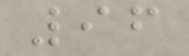96
